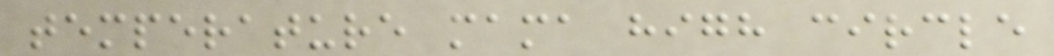temperature mama high circle
